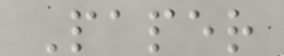Paper
